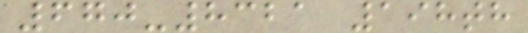670-8321 198th
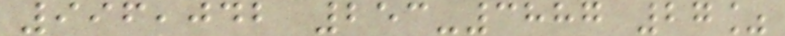996,042 253-3887 27%
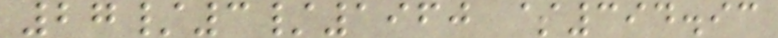27/3/1960 $394.93
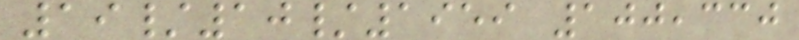19/10/1959 100,330
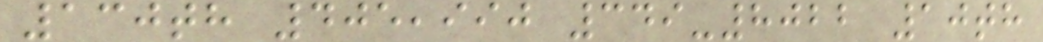130th 405,990 349-8022 10th
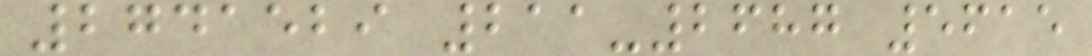2741529 211-2687 5615
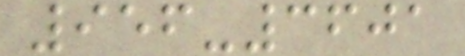956-3601
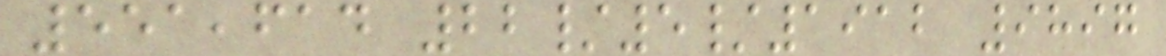551,614 22/5/1912 9897
